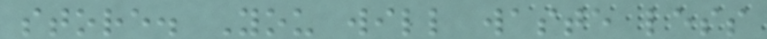store. You will waste less
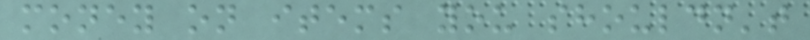money on items you shouldn't
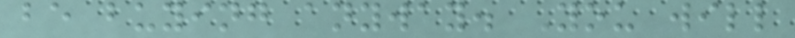be buying anyway. You will
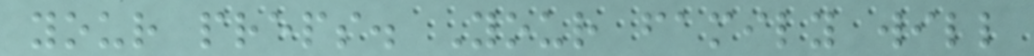your preps. Your family will
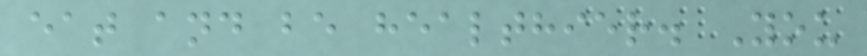eat and be healthier. You
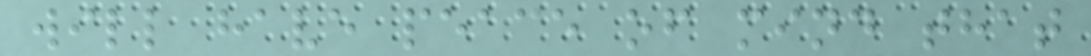will have peace of mind that
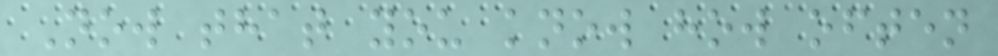Now that you know how often
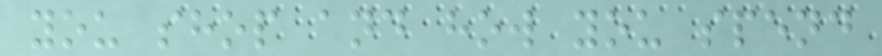you shop and how you spend
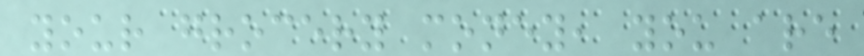your grocery money, you are
